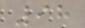98
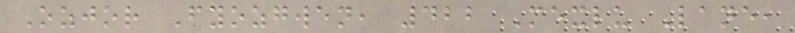Ozjor Fyozgwen, 422 Mexlu Lane,
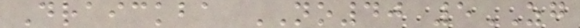Draickba NO40 5ZG
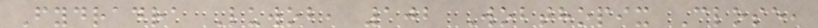Fydradra Luwob, 102 Wobthopix Close,
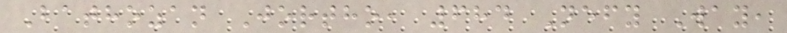Bathozan Jortho, 684 Nefy Way,
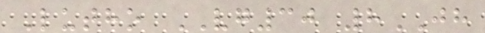Lutho VG30 8JH
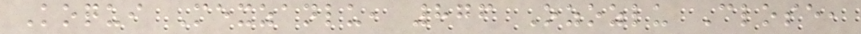Koqui Mexzanlu, 876 Ozozlu Close,
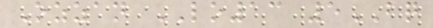Ozzan LO13 5BQ
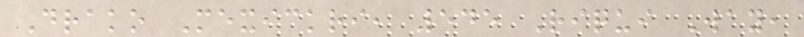Drako Mexickri, 545 Riqui Way,
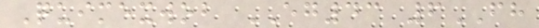Quimexwob EG43 6FH
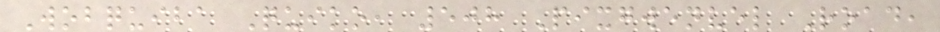Wobquiba Quiko, 508 Pixgwenvel Road,
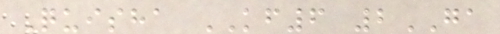Quisha KF6 2GA
